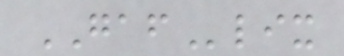GAFlix
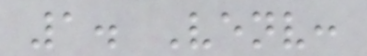1. Venv:
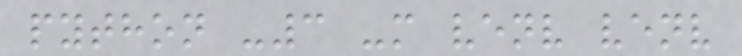python -3 -m venv venv
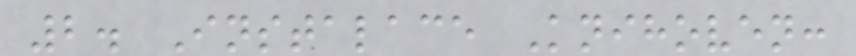2. Instalace Knihoven:
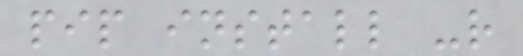pip install -r
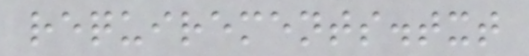requirements.txt
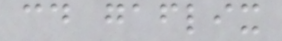cd gaflix
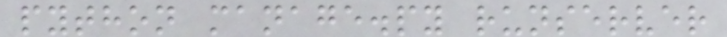python manage.py runserver
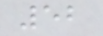52
